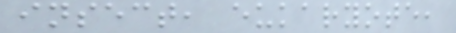insect, eukaryote,
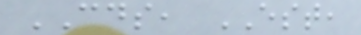CDS, EST,
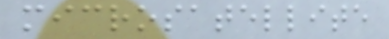microsatellite
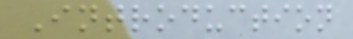Introduction
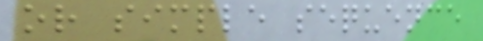or simple sequence
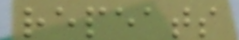repeats
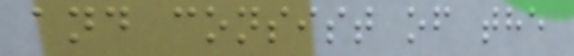and consist of the
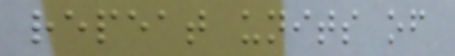repeat units of
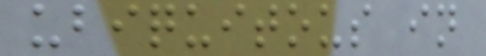ubiquitous in
